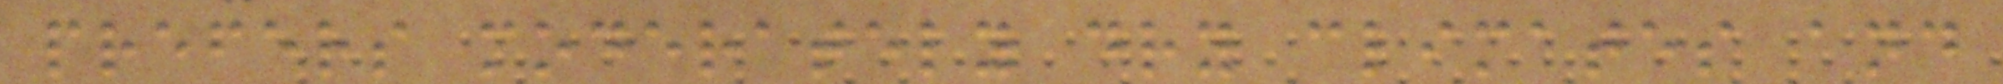prefers moderately dry climates and
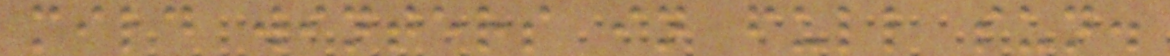mild winters in full sun.
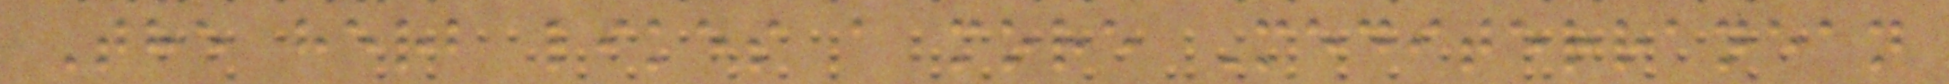The herb likes a more Mediterranean
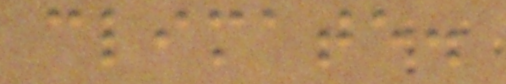climate.
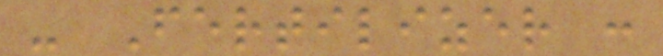- Fertilizer :
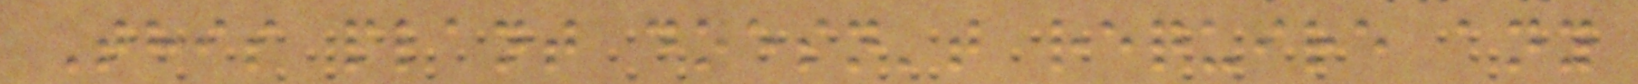This plant doesn't require any
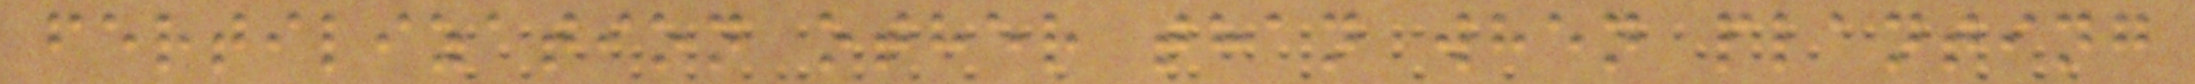fertilization other than when planting
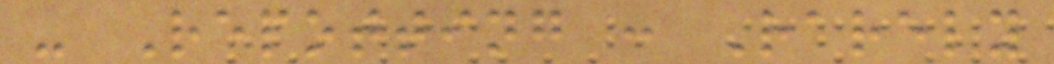- Repotting : Rarely
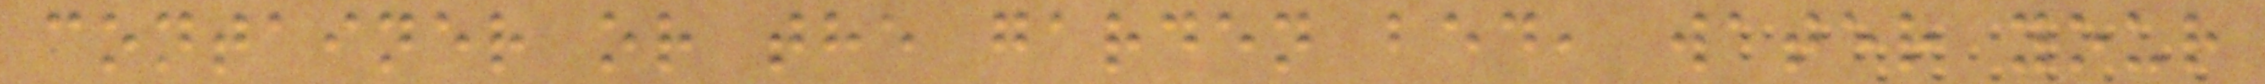container or the garden bed, water your
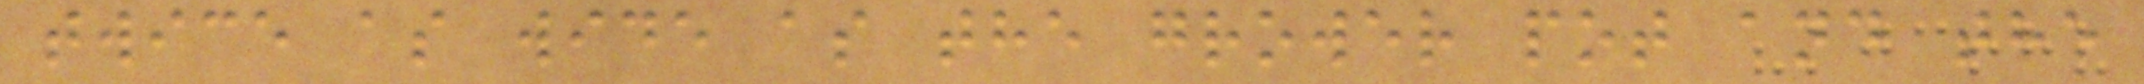twice as wide as the grower pot and the
